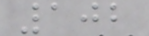102
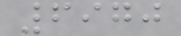6970
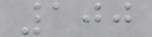100
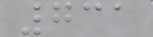731
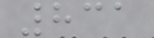831
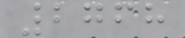2768
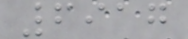6917
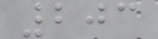203
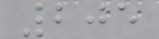205
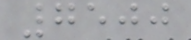7500
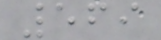569
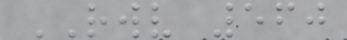RWV 560
